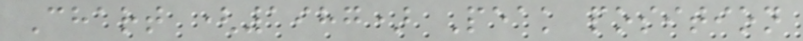Chart (1987) Peak position
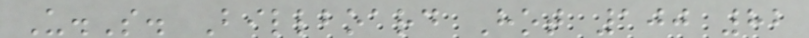U.S. Billboard Hot 100 82
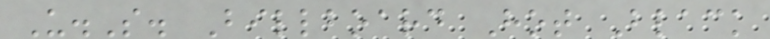U.S. Billboard Hot Black
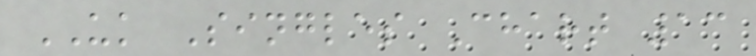UK Singles Chart 13
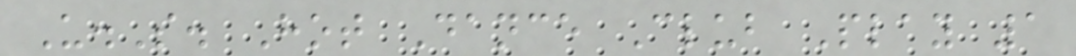U.S. Hot Dance Club Play 1
